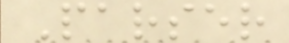Parser
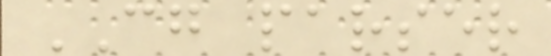CG parser
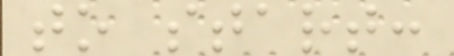to start:
